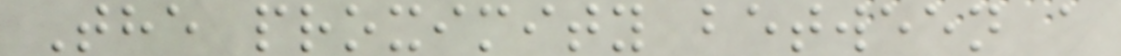The proximity between a
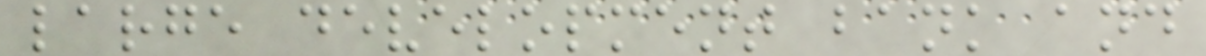large development bank and
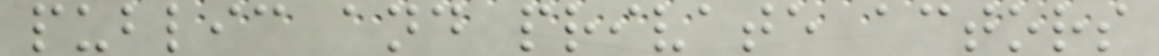public and private actors
